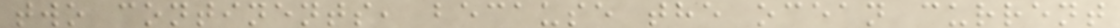two continents, because the ocean current
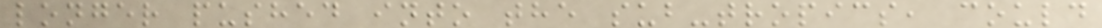longer pushed into the sub-tropics, could
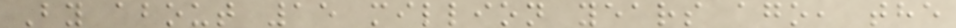By about 15 million years ago, the
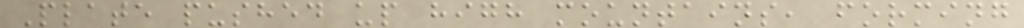Plate pushed up high mountains, forming
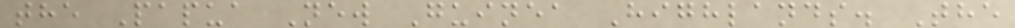the Papua New Guinea Highlands. The
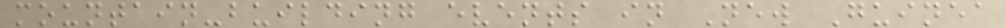mountain-building events in New Guinea
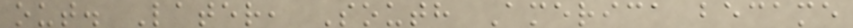out. Later, South America became
